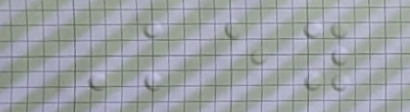Key
